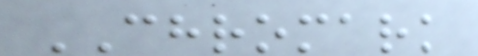CHROMARK
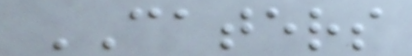CATERS
